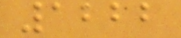1222
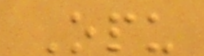Opu
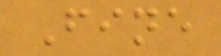Fine
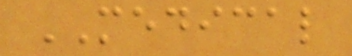MEDICAL
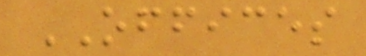OFFICES
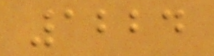1224
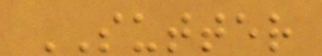SUTTER
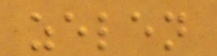zelen
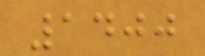1400
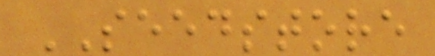SEEDSTORE
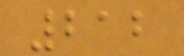212
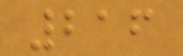216
